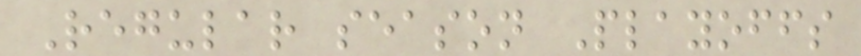Regular season Playoffs
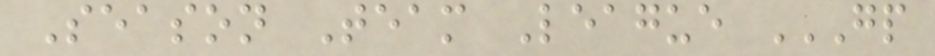Season Team League GP
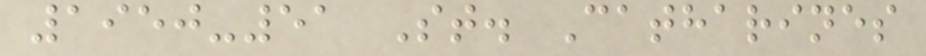1950-51 St. Catharines
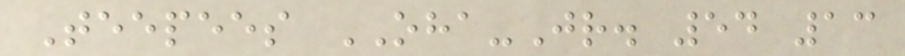Teepees OHA-Jr. 54 13
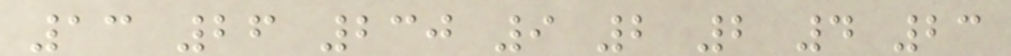13 26 230 9 2 2 4 23
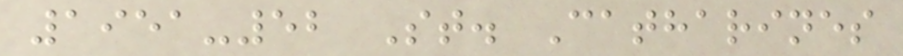1951-52 St. Catharines
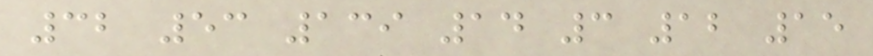32 53 139 14 3 12 15
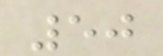50
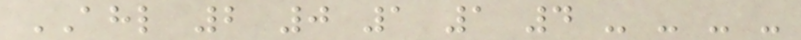AHL 2 0 1 1 4 - - - -
